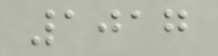1017
